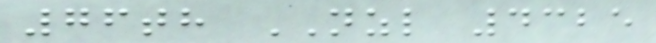76th NZL 4325
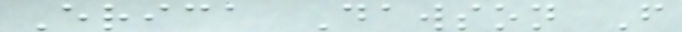Erica Dawson F
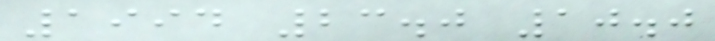1994 23.0 10.0
